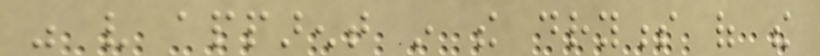was very apparent in the dryness of the
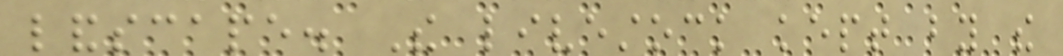landscape. The livestock kept by the
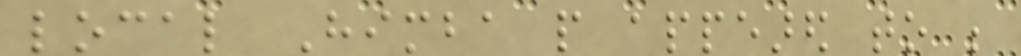local Himba people appeared to be
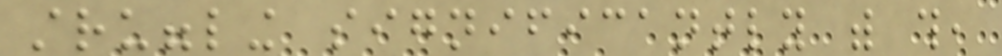struggling significantly with this,
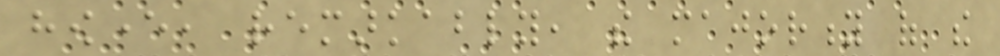however, remarkably, the majority of the
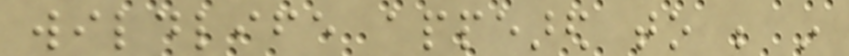wildlife appeared to be in
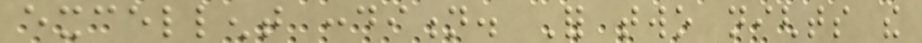excellent condition. For two nights the
